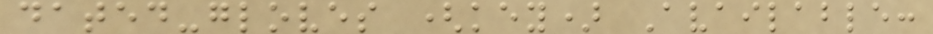dated-gloves (key) Available:
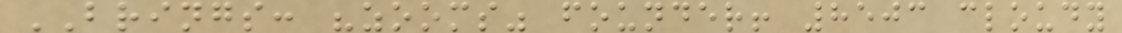BRINGS: "zooms" founder! 8503 cloudy
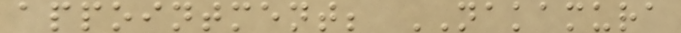appointment; NAKAMURA
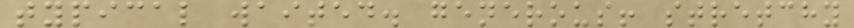typical waited. generous! stretchy
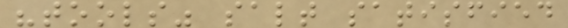"tools" salt satisfied
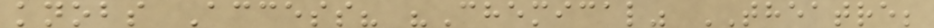knobs Access? "Chemical" THEATRE;
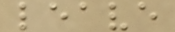leave
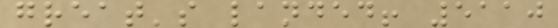great's landed! 5110
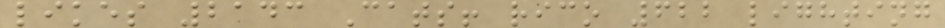likes 2143 Cats! rico 622 lighting
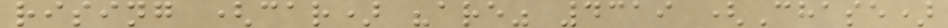rising (car) "are" 4319 (Chase)
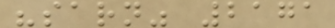"sarn" 2171
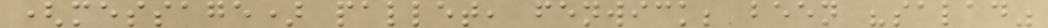(message) pallet, fenwick; been "salad"
